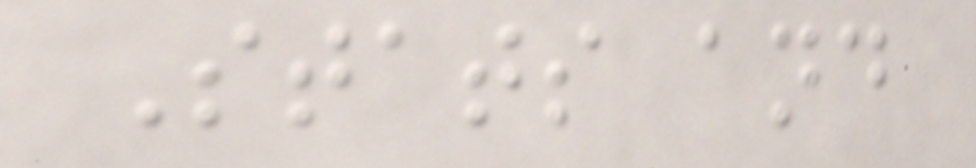Stats and
